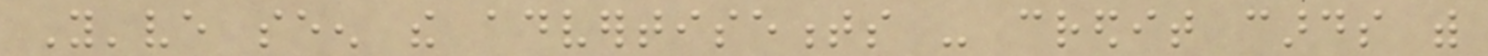You've seen the advertisements - credit cards with
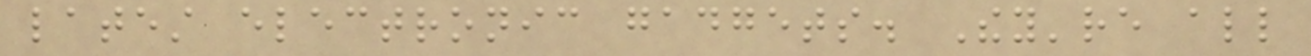latest electronic gadgets. They're all
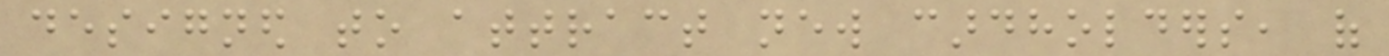designed to attract new cardholders, of
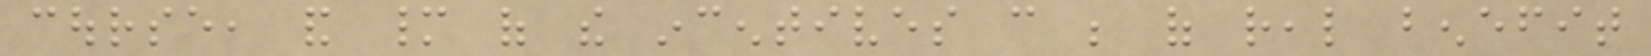course, and many of the incentives can be of real benefit
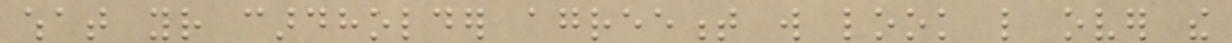what your cardholder agreement will look like over the
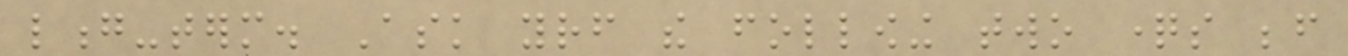long-term. Ask yourself the following two questions before
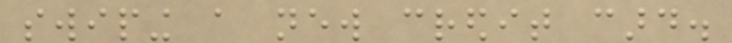swiping a new credit card.
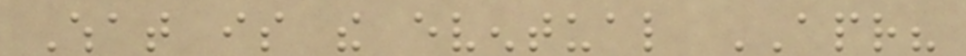What is the eventual APR?
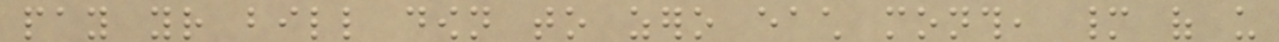pay your bill down to zero each month, many of us
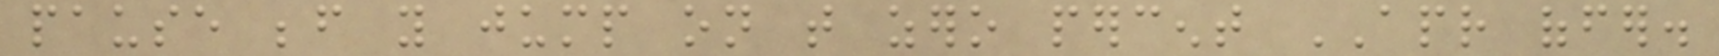pause before you jump on that zero percent APR offer.
